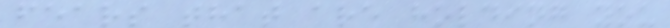fears that are holding you
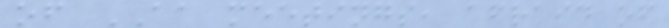of AA meetings, afraid of
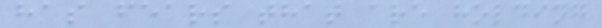has fears that are holding
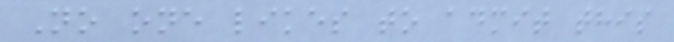No one likes to admit this
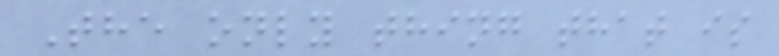The only thing that is
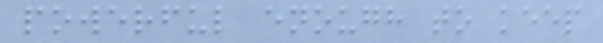powerful enough to keep
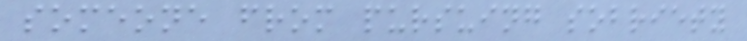someone from pursuing sobriety
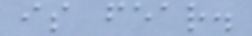is fear.
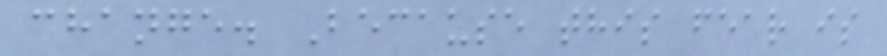change. Because this fear is
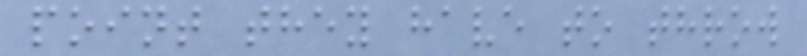point they have to throw
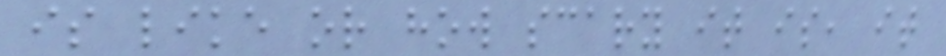is like or how scary it is, it
